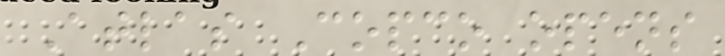Atlas Copco opens
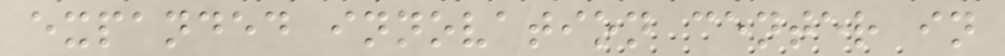expanded innovation center in
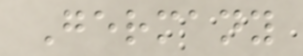Germany
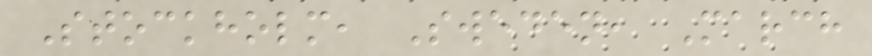Stockholm, Sweden, March
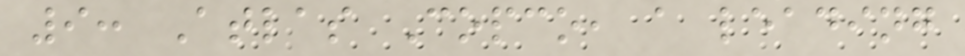9: Atlas Copco, a leading
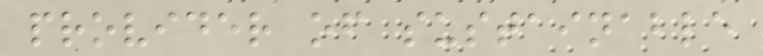provider of sustainable
